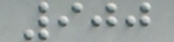900
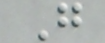G
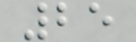25
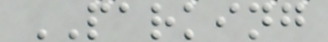PARKING
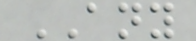ANY
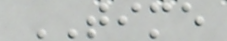TIME
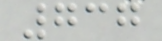737
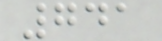741
